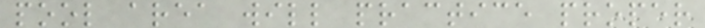pool area will practice proper
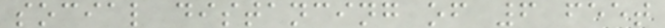social distancing of 6 feet
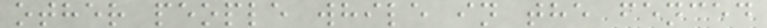other people while in the fenced
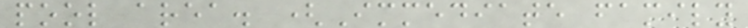pool area. (Immediate family
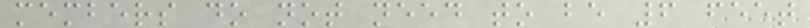members do not need to be 6 feet
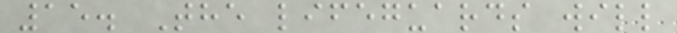15. The lifeguards will
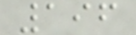196
